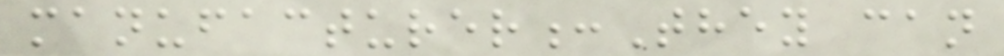manufacturer:They can
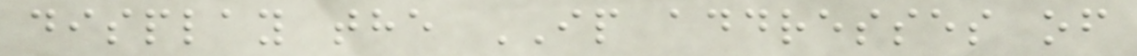display the IP addresses of
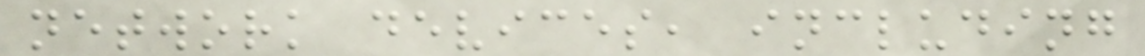network devices, including
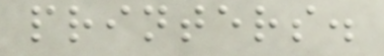printers.
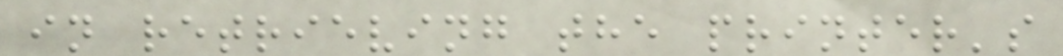in retrieving the printer's
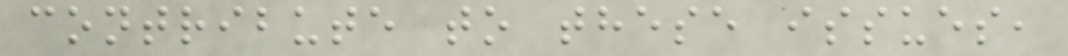contribute to these issues,
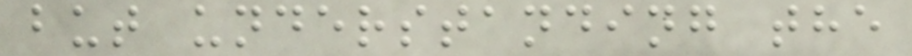but understanding the
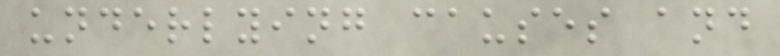underlying causes and
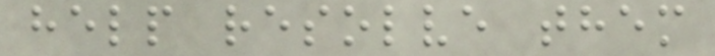help resolve them
